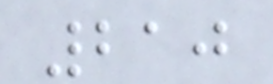210
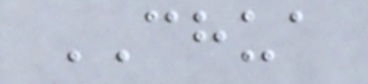CHUA
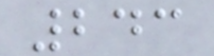243
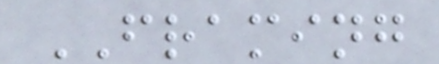FRAMING
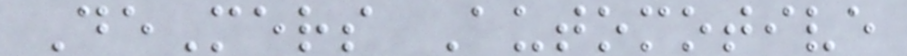DeMers Automotive
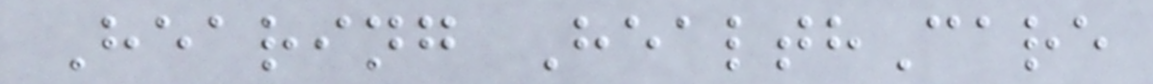Hearing HealthCare
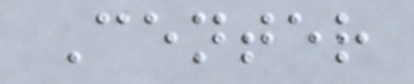Center
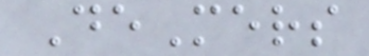DeMers
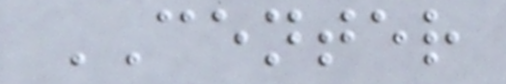CENTER
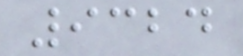9324
